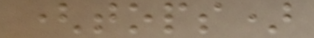(tops)
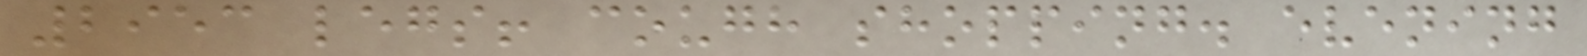2953 legs! cough shopping. evening
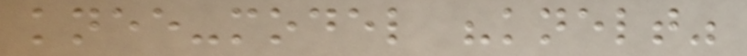knee-model "knelt"
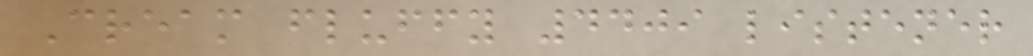Cream fluffy 4409 listener
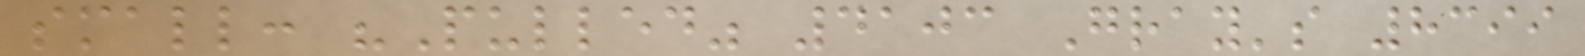small: "Pulled" 4103 Gray's 8399
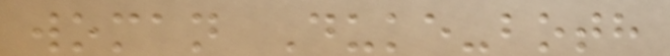woman Duke-both
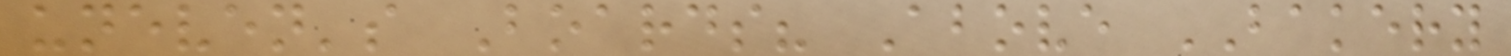uneven's Boards? Above BAKERY
